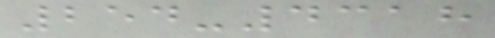254-4318
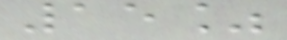15%
